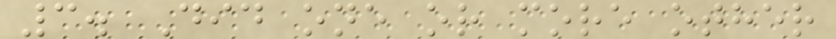3. Did one or more other
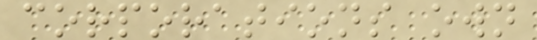corporations own
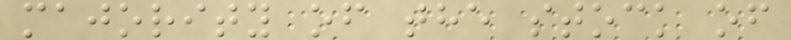majority of the stock of
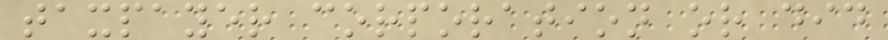taxpayer corporation or did
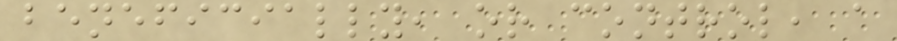beneficially, or control, a
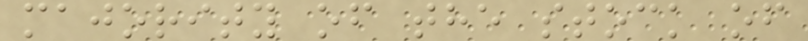majority of the stock of
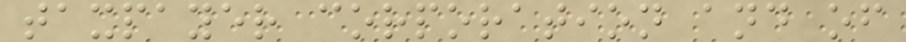taxpayer corporation and of
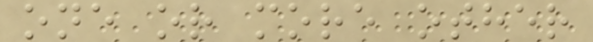one or more other
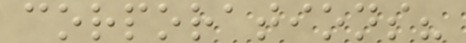corporations?
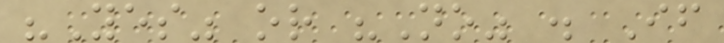"Yes" or "No" . If
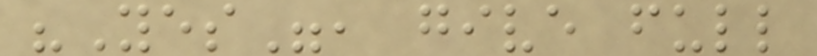"Yes", give full
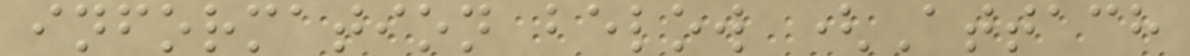information below (Attach
